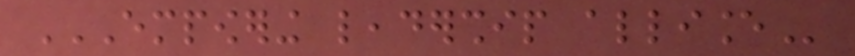EMPOWERING LEADERSHIP ALLIANCE
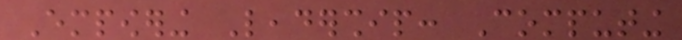Empowering Leadership: Computing
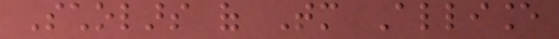Scholars of Tomorrow Alliance
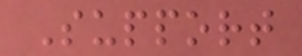Support
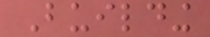Building
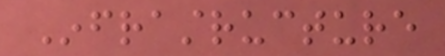Infrastructure
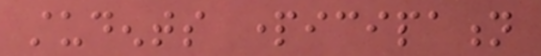students participation
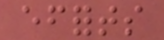efforts
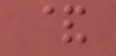&
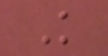Knowledge
